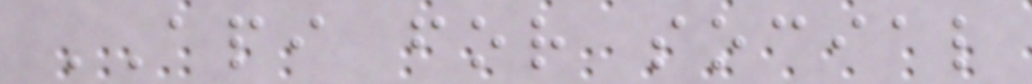API for social
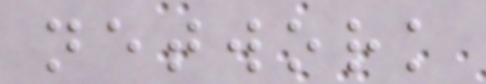network
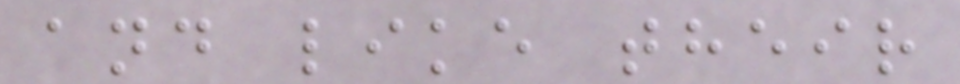and like their
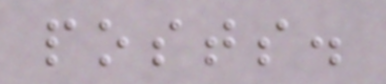posts.
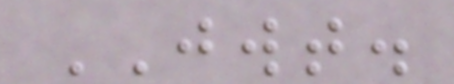JWT.
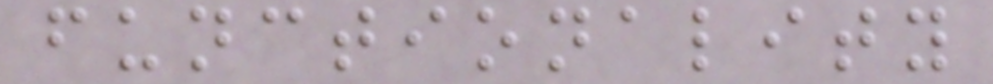functionality
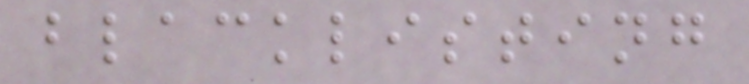blacklisting
